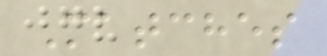Matches
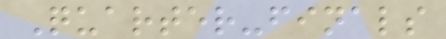Quarter-finals
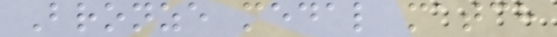Bronze medal match
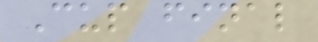Cup final
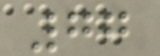77
